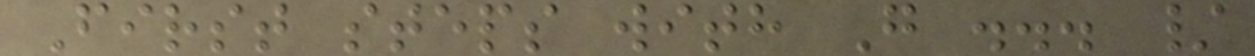First steps with G ... /
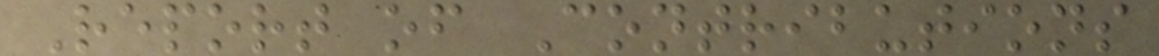Report of Contributions
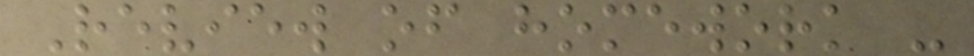Review of homework -
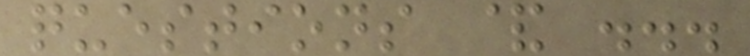questions & ...
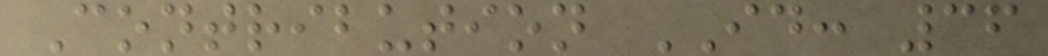Contribution ID: 36
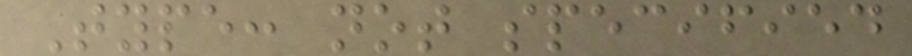Type: not specified
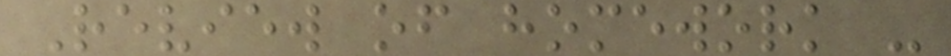Review of homework -
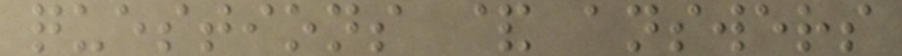questions & answers
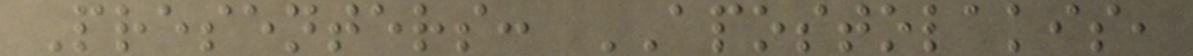Presenters: APOSTOLAKIS,
